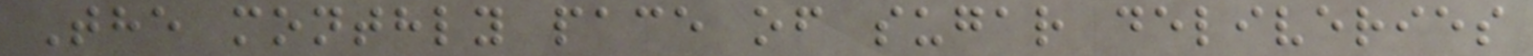The monthly pace of sugar deliveries
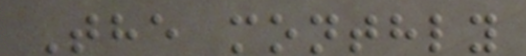The monthly
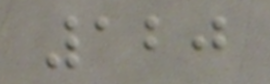120
